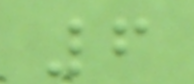6
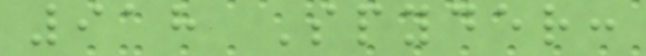918 Spyder:
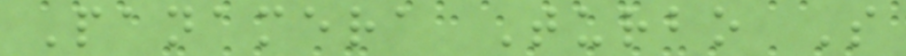Panamera Turbo S
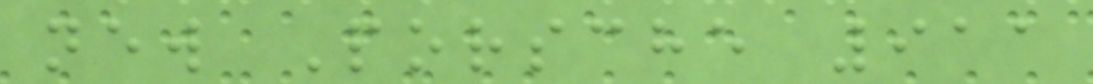new Porsche 911
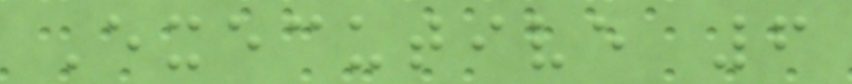Executive 6
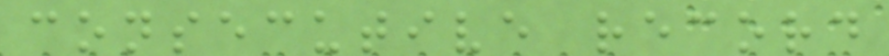consecutive record
